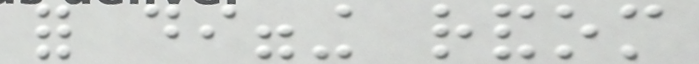for digging random
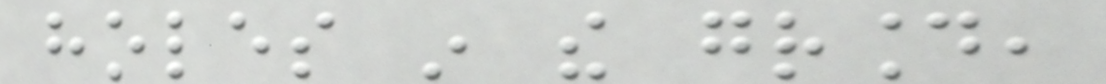holes in the ground,
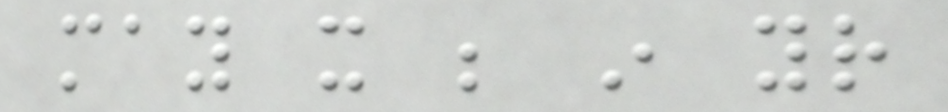may it be in your
